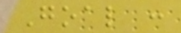Goal :
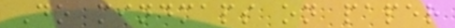Do mindmaps on paper
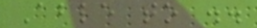Able to ..
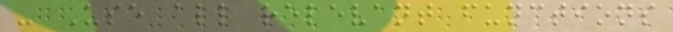- Use all relevant functions
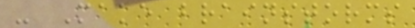- Make brainstorms
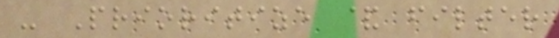- Prioritize & filter
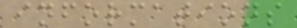informations
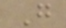G
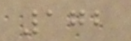172
